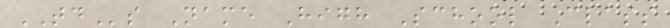TDs Name High School Class
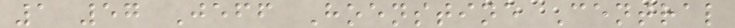1 57 Jeff Hoenstine Central
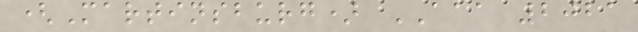(Martinsburg) AAA 2021
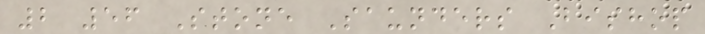2 56 Stone Saunders Bishop
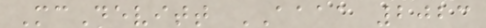McDevitt AAAA 2023
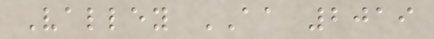Valley AA 2019
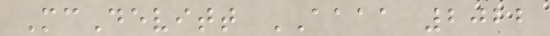McDevitt AAAA 2022
